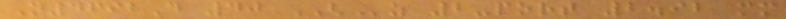N4692D 40 GHz 2-port 2.92 mm
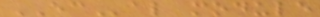ECal module
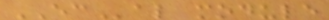ECal module
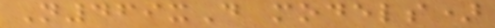N469xD models)
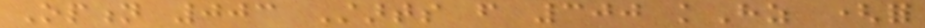Option 003 Starts from 300 kHz (for
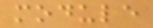module
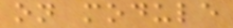on module
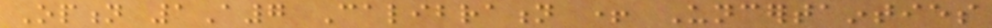Option 1A7 Calibration + Uncertainties
